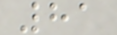81
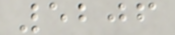5206
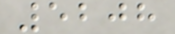5208
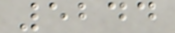5244
